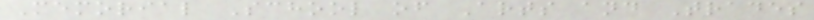Memorial School of Arts and Trades
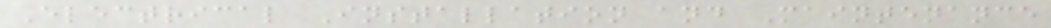Electrical Installation and Maintenance
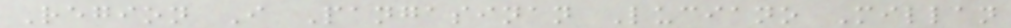Region I Pangasinan Luciano Millan
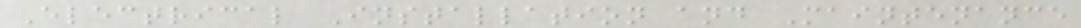Electrical Installation and Maintenance
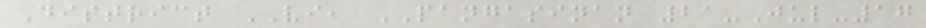District VI, PANGASINAN 21-Jul-17
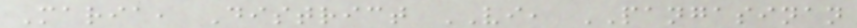Maria, District VI, PANGASINAN
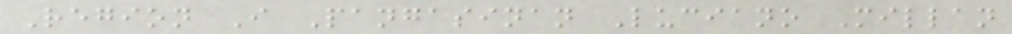Region I Pangasinan Luciano Millan
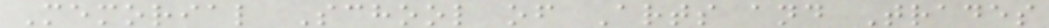Memorial School of Arts and Trades
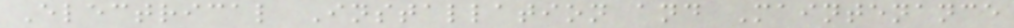Electrical Installation and Maintenance
